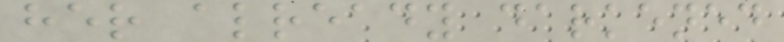her already darkened
